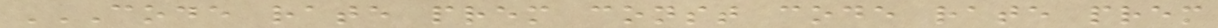CODE RATE PREM CONST CODE RATE PREM
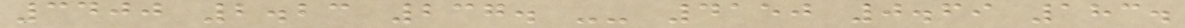3400 2.23 237. -- 4150 0.69 183.
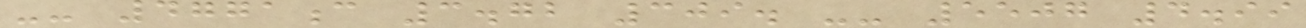-- 4771c 3.72 309. -- 5507 4.99
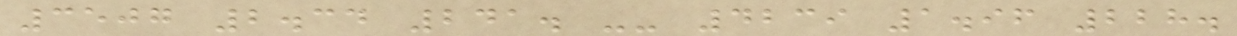3507 2.34 241. -- 4239 1.96 228.
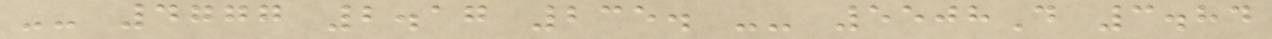-- 4777 2.17 235. -- 5508D 3.84
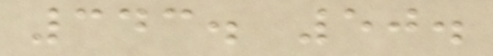343. 50.
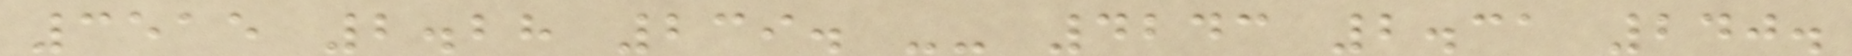3515 2.28 239. -- 4243 2.31 240.
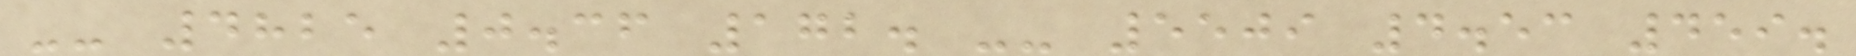-- 4825 0.36 172. -- 5509 4.53 459.
